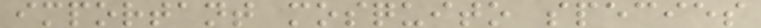important mosquito species
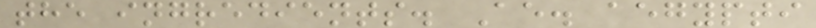the ingredients. Ae. aegypti
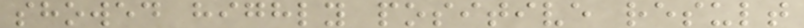showed highly positive result
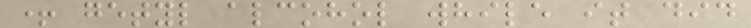+ getyl alcohol while it did
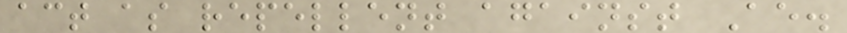act as repellent against Ae.
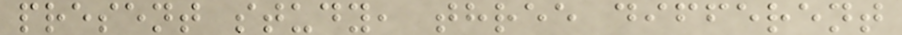present study, three different
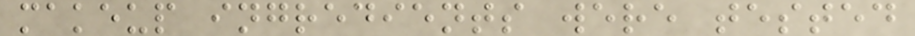makeup ingredients were tested
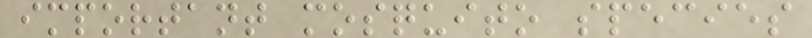important mosquito species
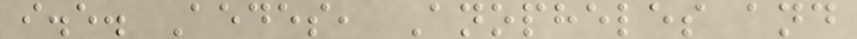i.e. Aedes, Anopheles and
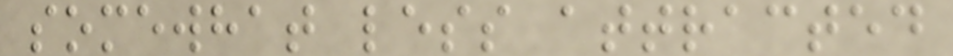somewhat less attracted
